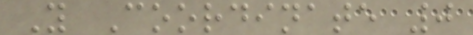Y Coordinate 0
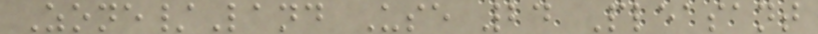Zone/Land Use 24 Pleasant
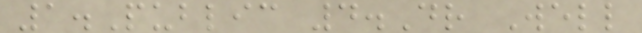1.Public 4.Dr Well
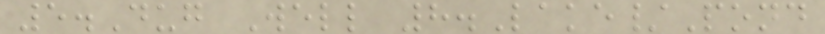5.Dug Well 8.Lake/Pond
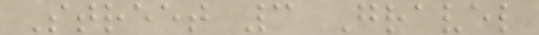Street 3 Gravel
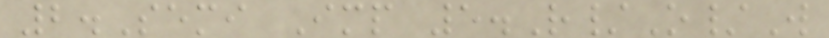2.Semi Imp 5.R/O/W
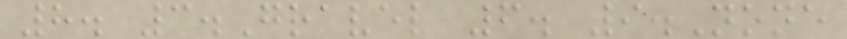8. 3.Gravel 6. 9.None
